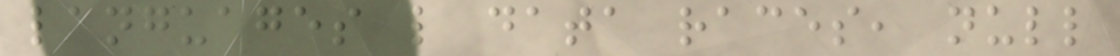languages like data races, null
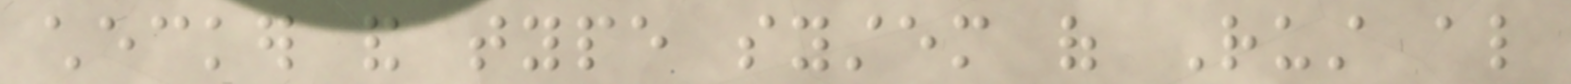checker and type system of Rust also
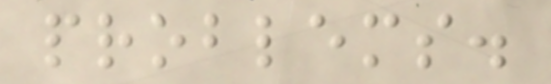problems.
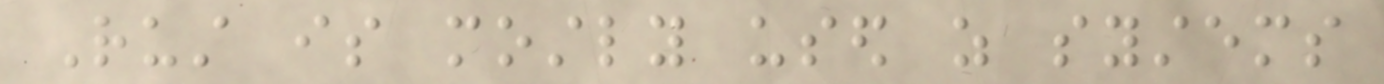Rust is mostly used as systems
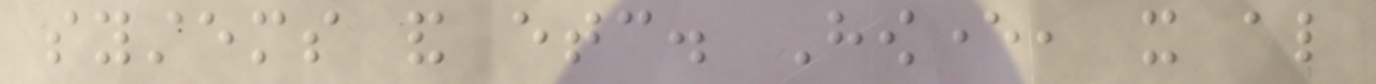systems and etc. However, it also
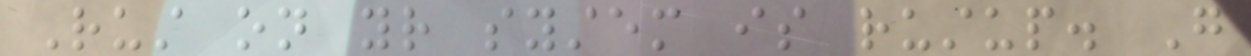Rust on your system is rustup. Go
